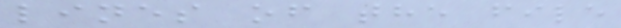lines of the file
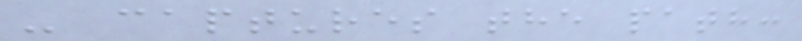- captures the path:
